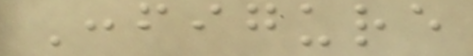Configure
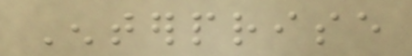Enterprise
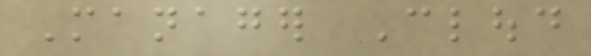Manager Cloud
